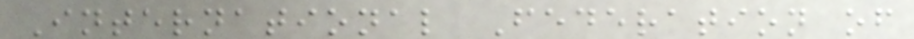International Federation of
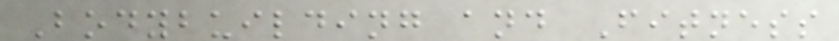Bodybuilding and Fitness
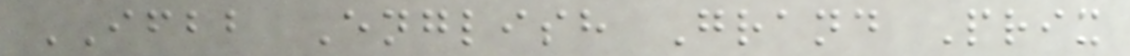IFBB English Grand Prix
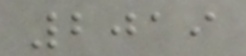2019
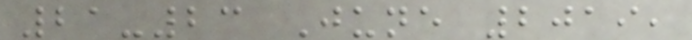21-23 June 2019,
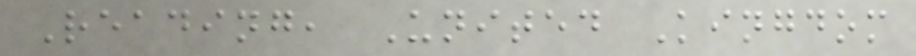Reading, United Kingdom
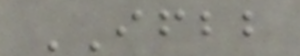IFBB
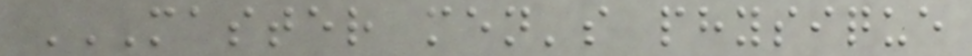MASTER MEN'S PHYSIQUE
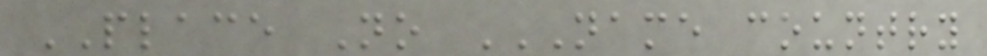PLACE No NAME COUNTRY
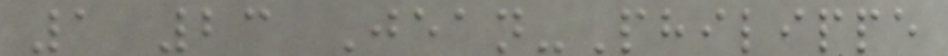1 23 Jean-Philippe
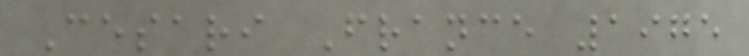Cesari France 1975
